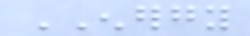ENERGY
